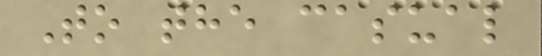To the casual
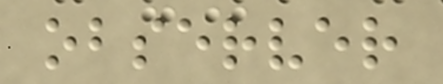observer
